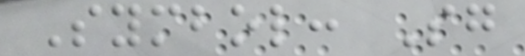Symbol: Sg
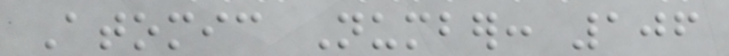Atomic Number: 106
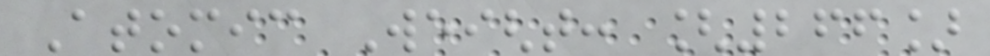Atomic Weight: [266]
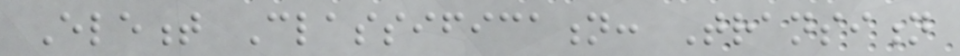Element Classification: Transition
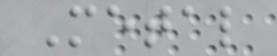Metal
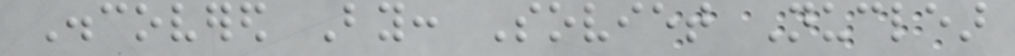Discovered By: Soviet Nuclear
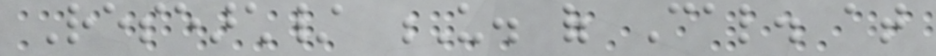Research/ U. of Cal. at
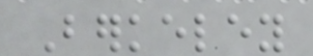Berkeley
